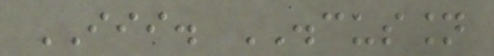III. DISCUSSION
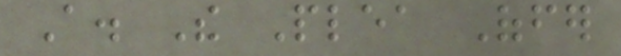A. The Plea Offer
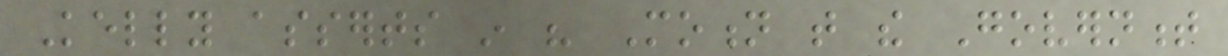Kelly asserts in his Motion that the Government
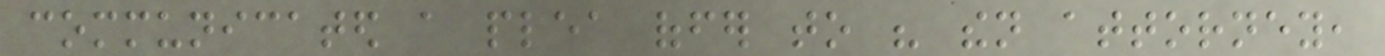communicated a plea offer to his then attorney,
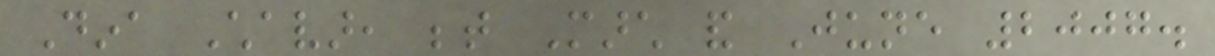Dina Chavar, between March and June 2007.
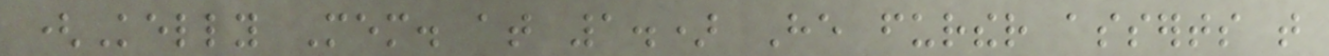(Kelly Mem. at 1.) He further asserts that
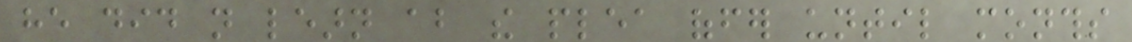he did not learn about the plea offer until months
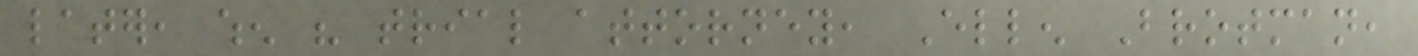later, when his trial attorney, Ellen Brotman,
